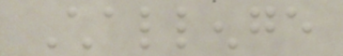Challenge
